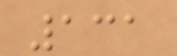131
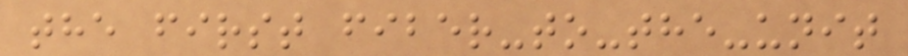the first fiber-to-the-unit
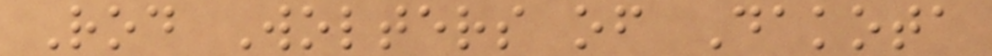Rod Wolters of Dakota
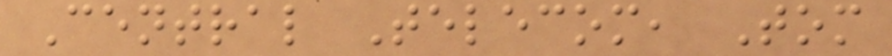Central Telecom, Tom
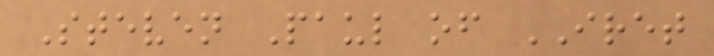Steven Paul of IRET
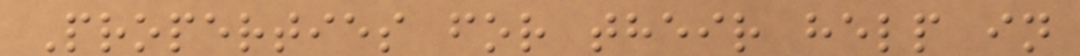Properties for their help in
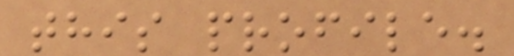this profile.
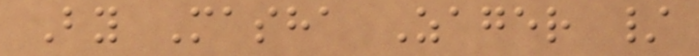By Masha Zager /
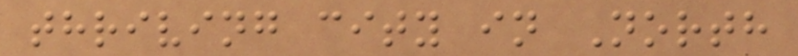thriving city in North
